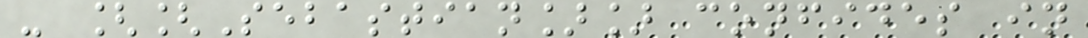- [[Sebastian]] confides in
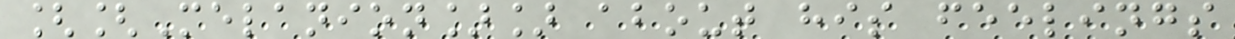[[Melanion]] about his feelings
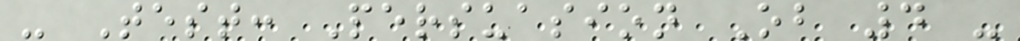- Test: Persuasion Ob 4 -
